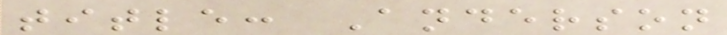title: Anderson
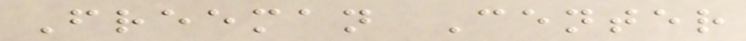Freeman Center
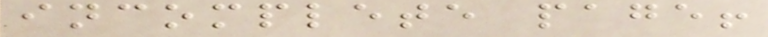incomplete page!
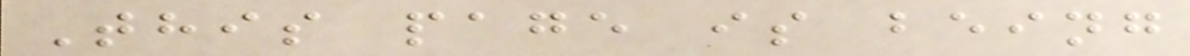This page is being
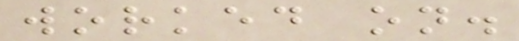worked on.
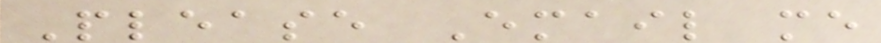Please Email me
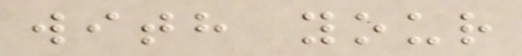with your
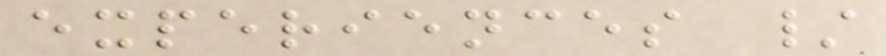experiences /
